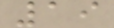19
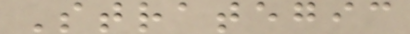Strategic
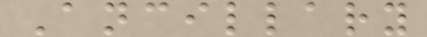Ancillary
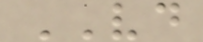VD
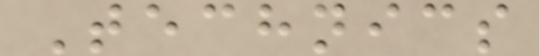Technics
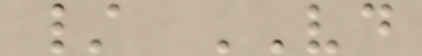/ VD
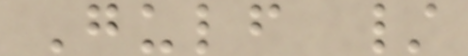Gulf /
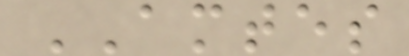AMTES
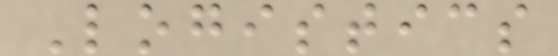Logistics
